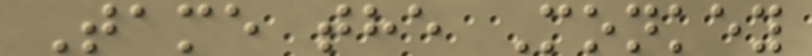Tame the Monkey
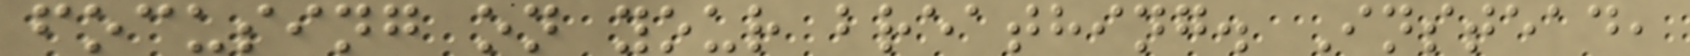focusing on your breathing. Instead,
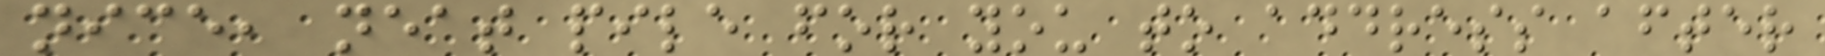nice, neat pile for you to address after
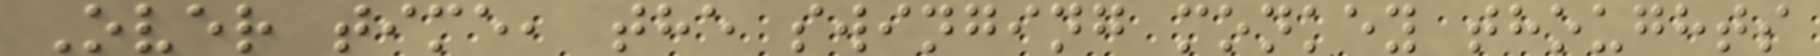Over time, the swinging monkey thoughts
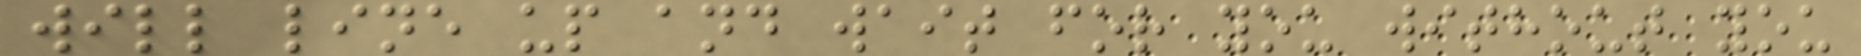will line up and wait for you without you
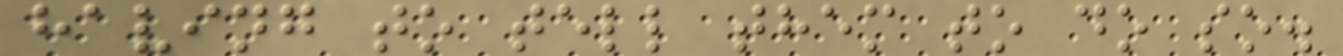having to tell them to do so.
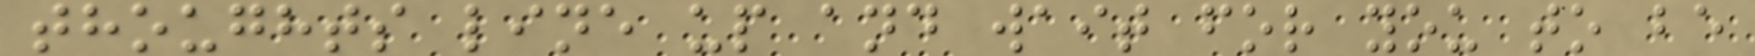thoughts line up and wait for you to be
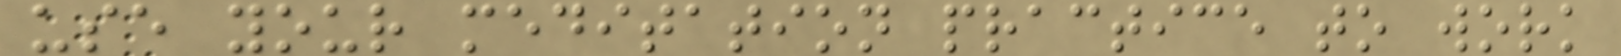use your meditation practice to work
